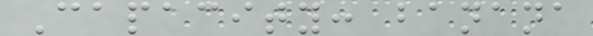Capacity: banana
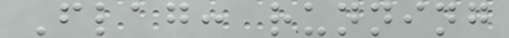Flag: running
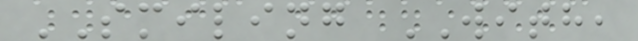SMILING WITH,
